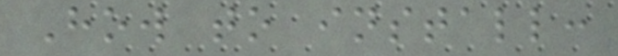How to install:
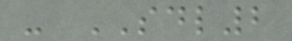- SDL2
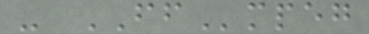- FFmpeg
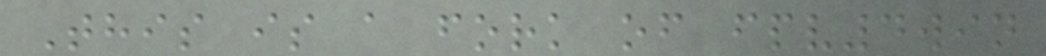This is a fork of fpv4win
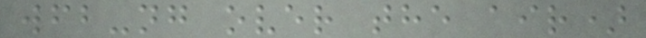wfb-ng over the air)
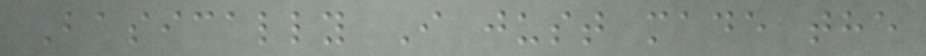Basically I just made the
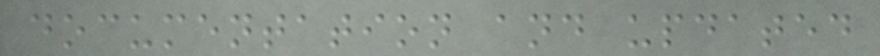documentation and updated
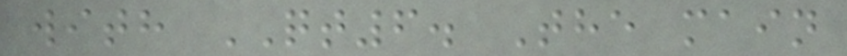with QT6. The main
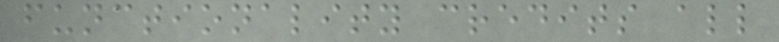functionality credits all
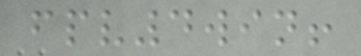fpv4win!
